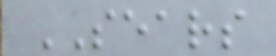SEARS
